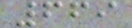669
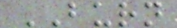BURN
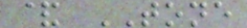& TONE
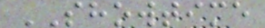SHOWTIME
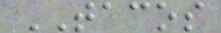TACOS
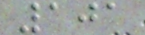101
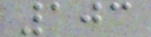103
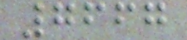7667
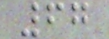67
